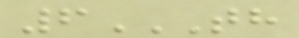6TH
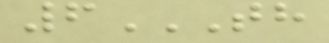6TH
